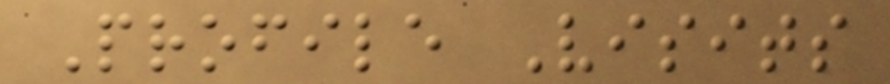Profile Visits
